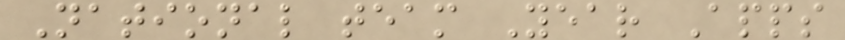National team Year Apps
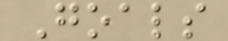Goals
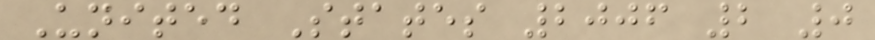United States 2006 2 0
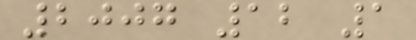2007 12 1
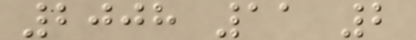2008 11 2
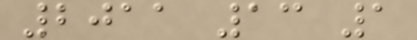2011 13 1
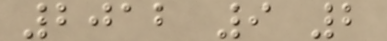2012 9 2
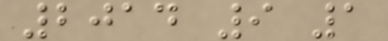2014 9 1
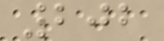202
